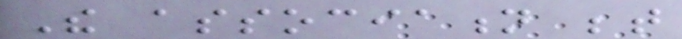The association between
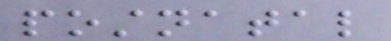postnatal
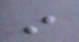in
